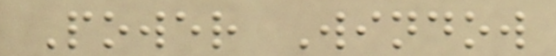Power Window
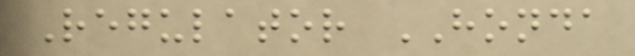Regulator HONDA
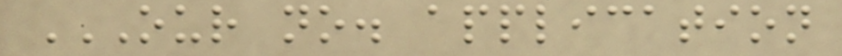OUR NO. APPLICATION
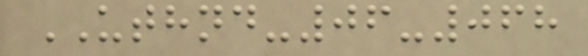UTHND-06-068
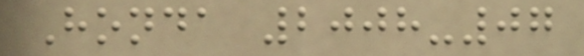Honda 2008-07
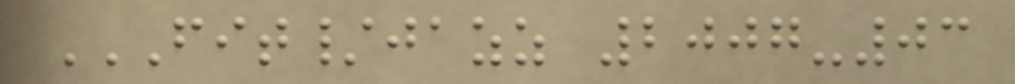FIT/JAZZ 2007-03
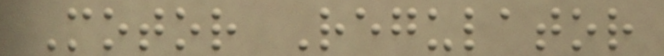Motor Regulator
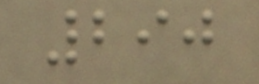290
